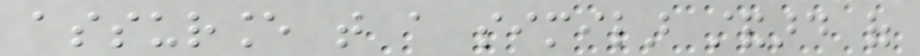assurance that a similar standard of
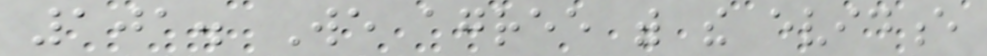101. We agree with the evidence
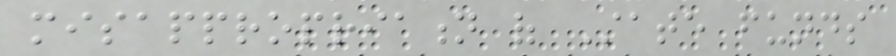misappropriation of State funds
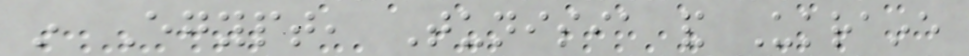in Egypt, Tunisia and Ukraine
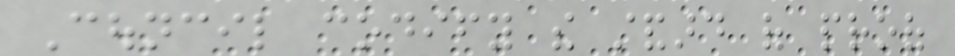Council codify the standard of proof
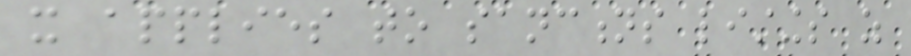it applies to sanctions listings as
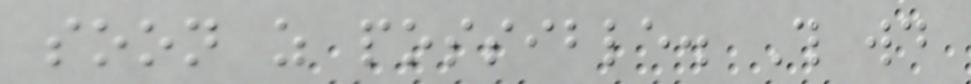soon as possible. This would
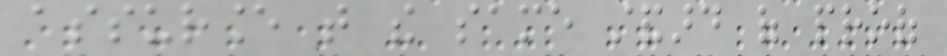assurance that the same standard of proof
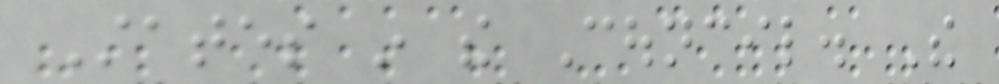States in the Council. The
